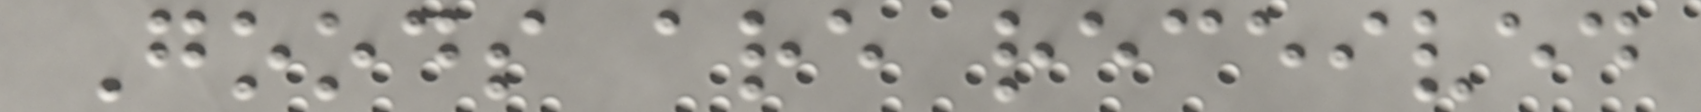Goods are received
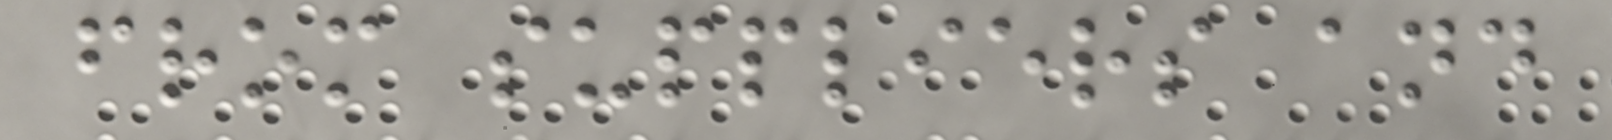from suppliers and
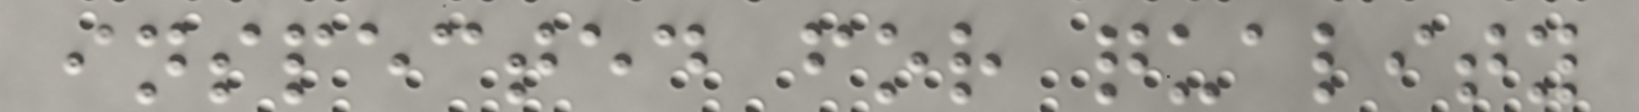inspected for quality
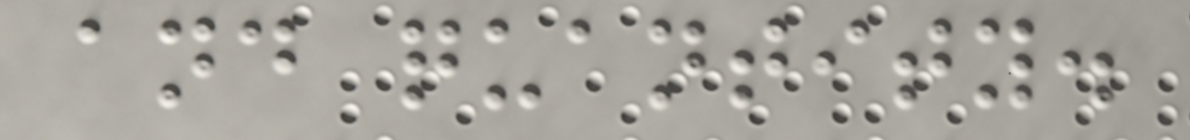and quantity.
